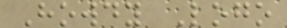Howdy Logo
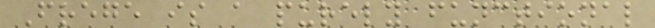Frege is a purely functional
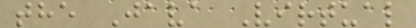the Java Virtual
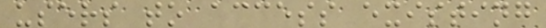users to access existing
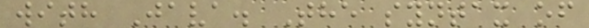with Java. The syntax of
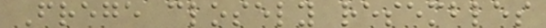Frege closely resembles
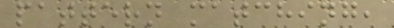pattern matching,
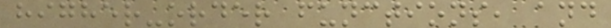higher-order functions, and
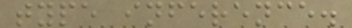type inference.
